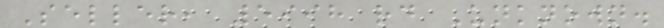Seller, 5998 rd Unknown.
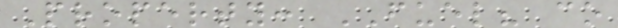Property: FUEL? co
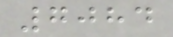7084
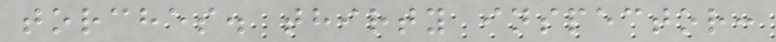torches. thirty inspector:
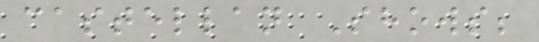castellan Shows;
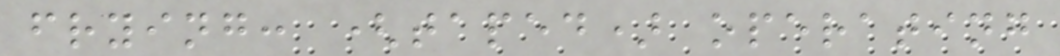frying: (taped) operating
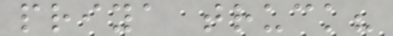priya truck?
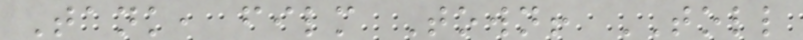Tank, film Town! TOLL
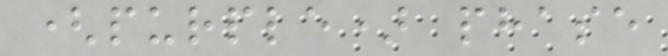(purple) phase
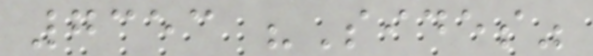7353 "Sides"
